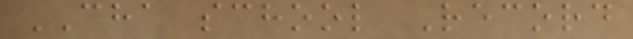CHA school Record
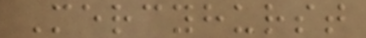Mercyhurst
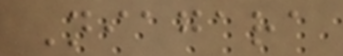Niagara
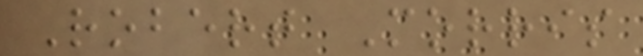Robert Morris
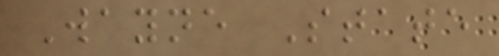Wayne State
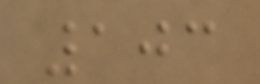103
